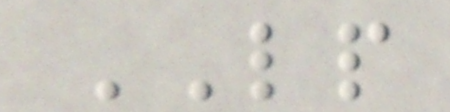LP
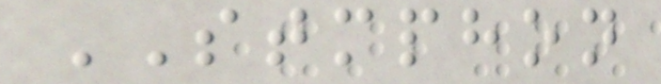STMPHON
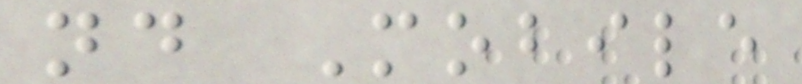nd Mobile
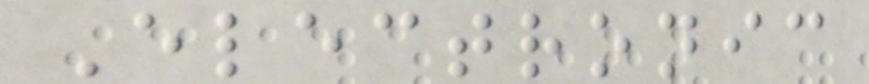Electronic
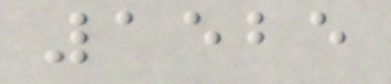1525
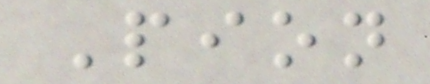Pion
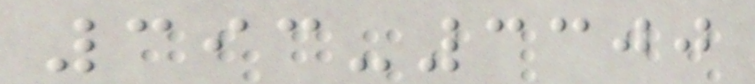393-3300
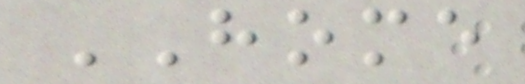HOME
